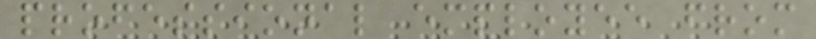professional employee from
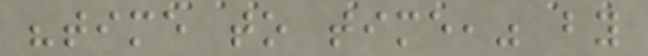"time to time," by
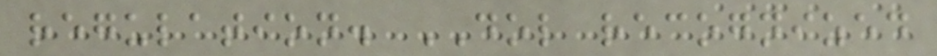regulation. DOL recognized
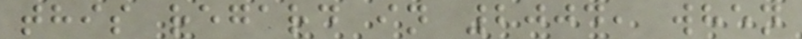this regard in 2004, when
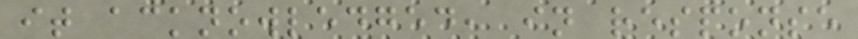it acknowledged, in response
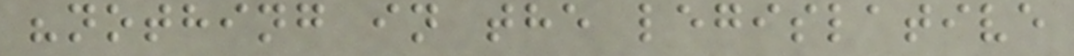"nothing in the legislative
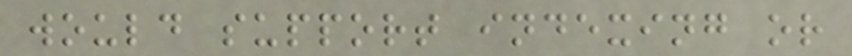would support indexing or
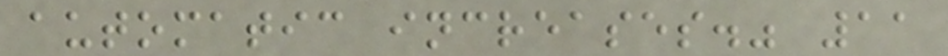automatic increases." 11
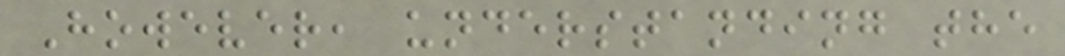However, understanding the
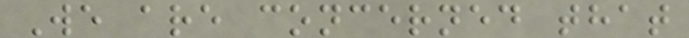We are concerned that
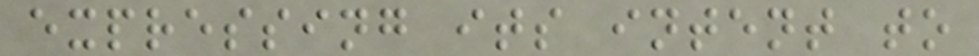expressing its intent to
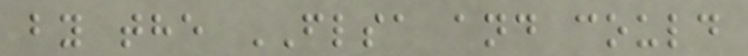by the FLSA and could
